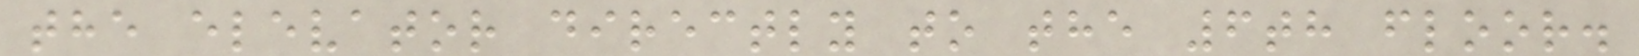the elevator directly to the 6th floor.
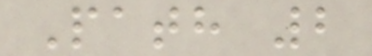Path 2
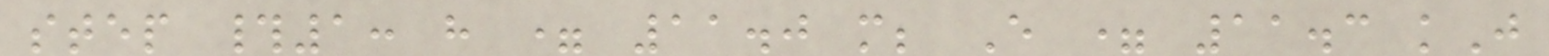step #1: h = 11.0 m; E = 11.3 kJ
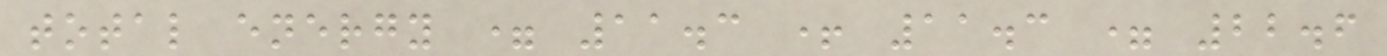total energy = 11.3 + 11.3 = 22.6
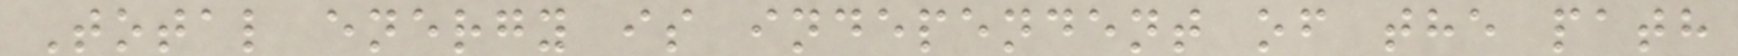Total energy is independent of the path
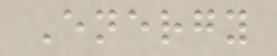Energy
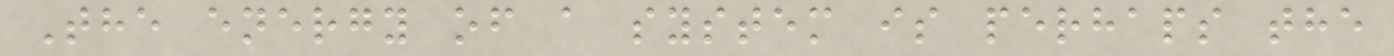The energy of a system is perhaps the
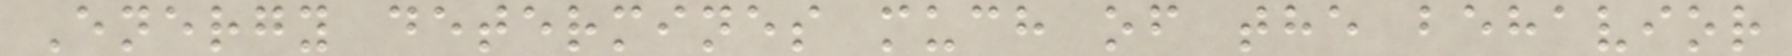Energy determines much of the behavior
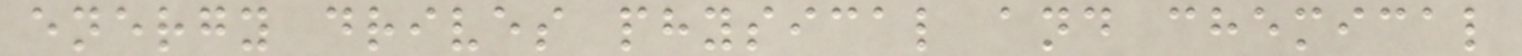energy drives physical and chemical
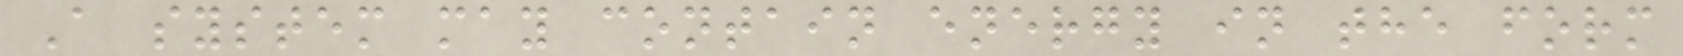A system may contain energy in the form
